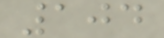104
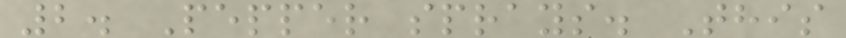2. Pepper sprays. This
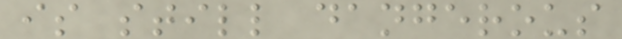is still dangerous
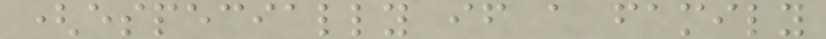(especially if a family
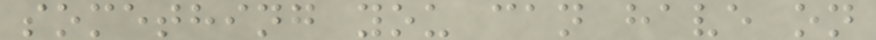something you can have on
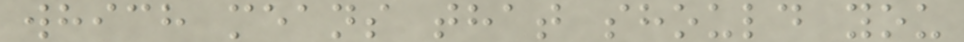which means that should you
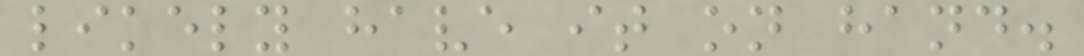likely have it on hand.
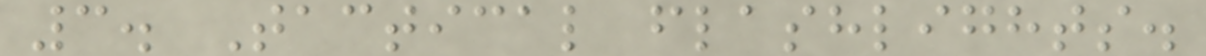3. Tactical flashlights.
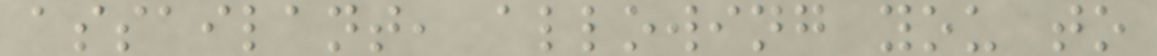assailant, allowing you to
